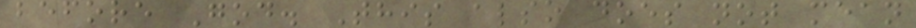before God. This also does not mean
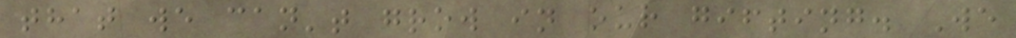that we can't grow in our gifting. We
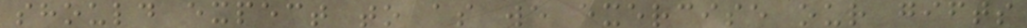should expect to as we exercise our gifts
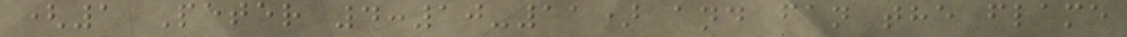(1 Peter 4:10-11) and fan the flame
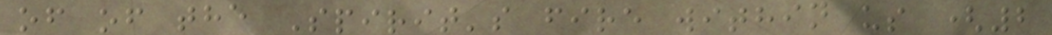of of the Spirit's fire within us (2
